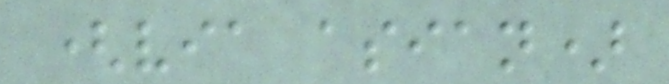(via asian)
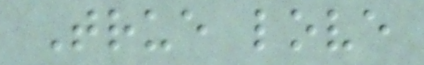True love
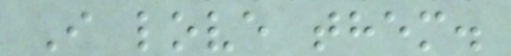I love them.
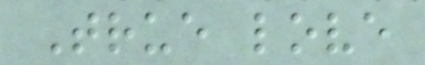True love
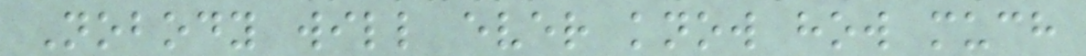Nobody will ever know how much
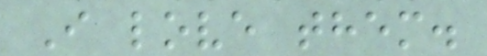I love them.
